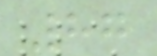87
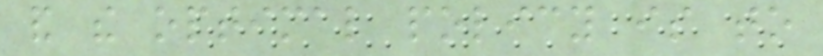and the optimal policy is to
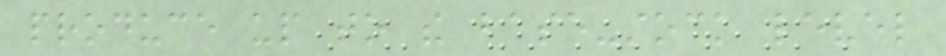produce up to the base-stock level
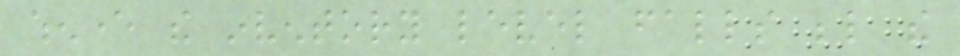whenever the inventory level falls below the
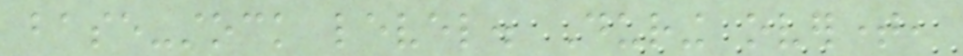base-stock level. During overtime,
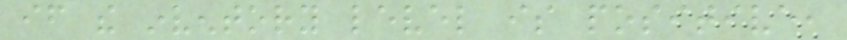if the inventory level is positive,
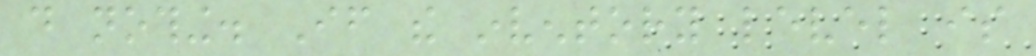do nothing. If the inventory level is
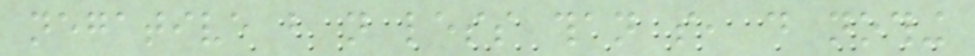negative but not less than so, do nothing
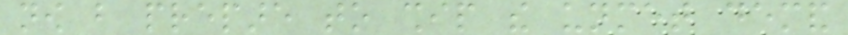now but prepare to ship the unmet demand
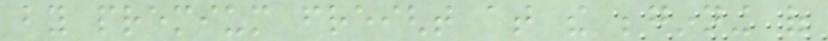by premium freight at the beginning of
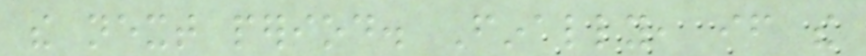the next period. Finally, if the
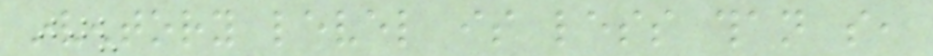inventory level is less than so,
